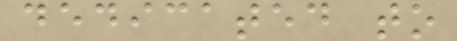dedicated to
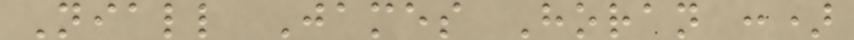Niall James Horan :)
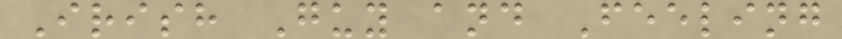Irish Guy and Feeling
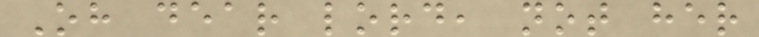Oh dear lord, not her
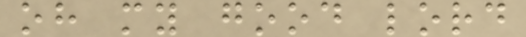oh my good lord
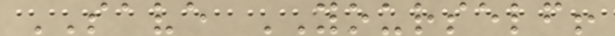SAVE YOURSELF!
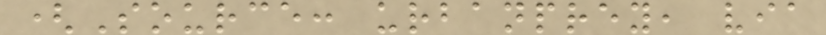(Source: urbanprey, via
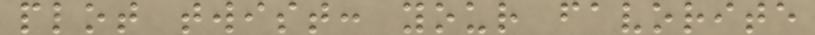plot twist: your favorite
